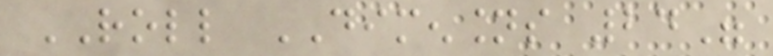ROLL DIMENSIONS 24"
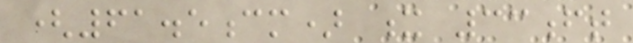(61.5cm) x 33ft
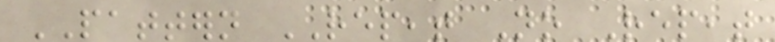PATTERN REPEAT No Repeat
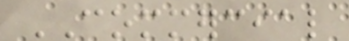COMMERCIAL
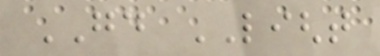GOOD LIGHT
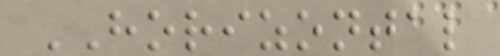HORIZONTAL
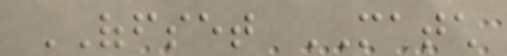OFFSET MATCH
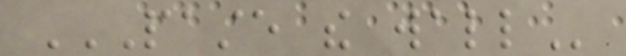PASTE THE WALL
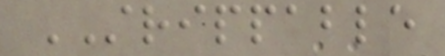STRIPPABLE
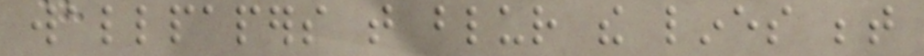wallpapers that blur the lines between
